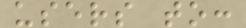users to:
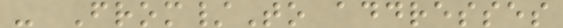- From/To addresses
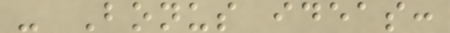- Bonus ideas:
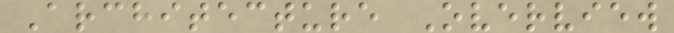Architecture Overview
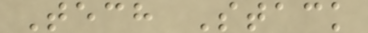Tech Stack
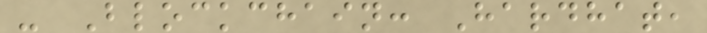- Blockchain: Hardhat,
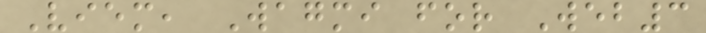Viem, Wagmi for Web3
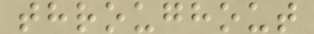throughout
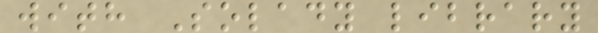with Solady library
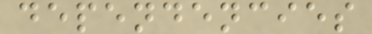dependencies
